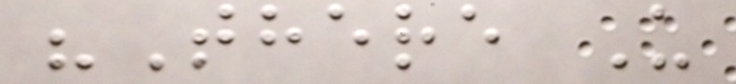"There U
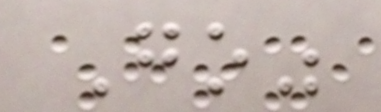Go"
